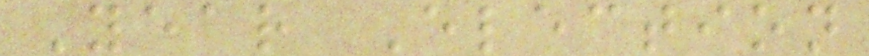Year Election
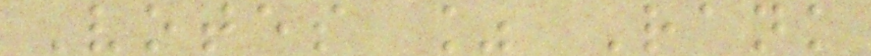Votes % Rank
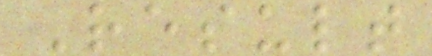Result
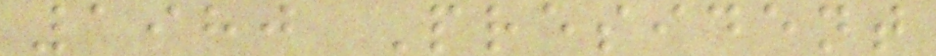1980 President
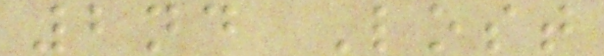2nd Lost
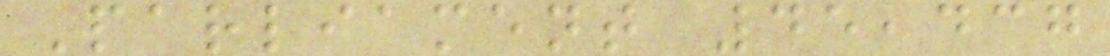Parliament 45,437
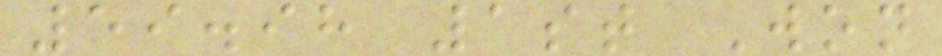59.98 1st Won
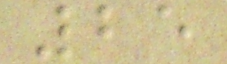25
